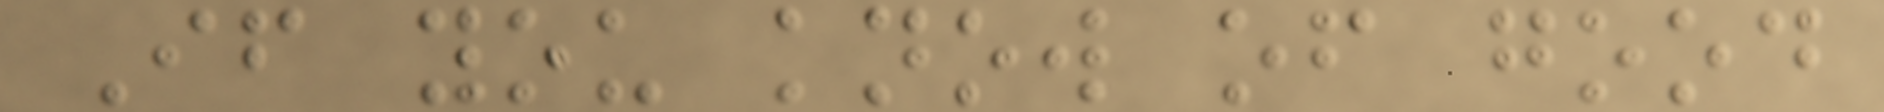If you know of good
